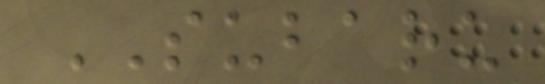SUBARU
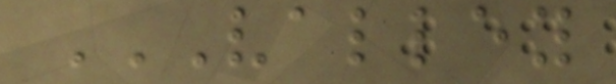VALLEY
